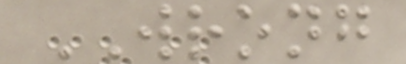WRONG
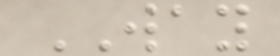WAY
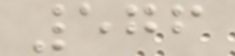576
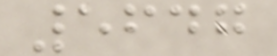5647
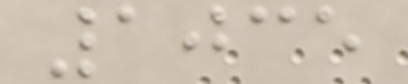1035
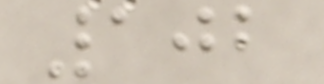102
